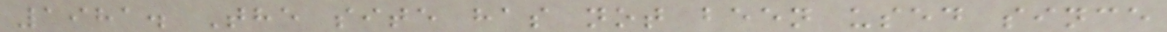1981. The site has not been used since
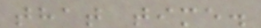that time.
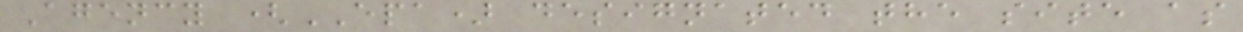Agency (EPA) designated the site as
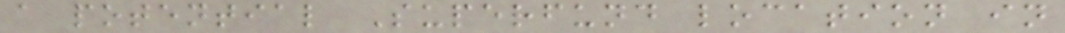a potential Superfund location in
